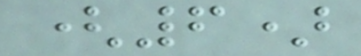(6)
